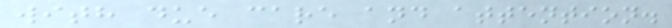with due care and attention.
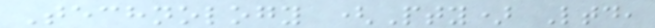Technology (Pty) Ltd,
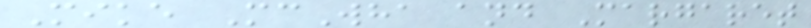Mike McWha and Margaret
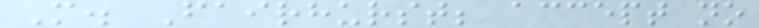M. Fairhurst; accept no
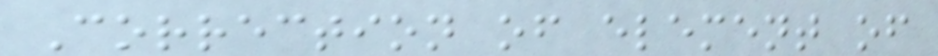Correction of element of
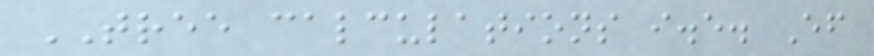TREE calculations i.e. Ef
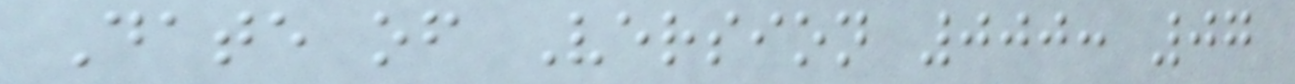Date of Version 000: 07
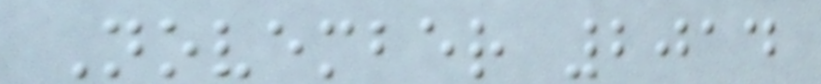November 2014
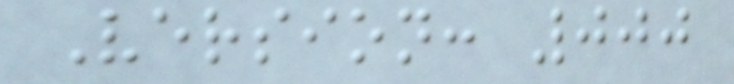Version: 000
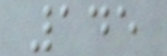145
